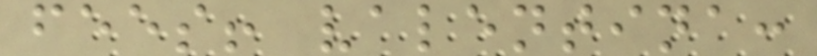fees! valentina:
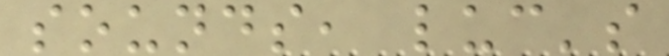sounds, luc's
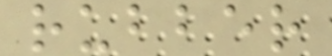rubber
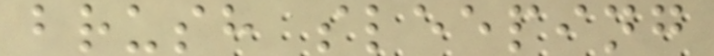brush sleeping
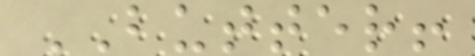BUTTER!
